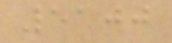5100
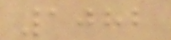1082
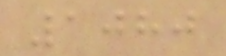1080
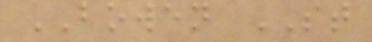BOWEN ST
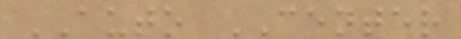AUTO CENTER
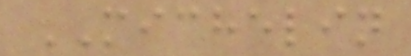MICHELIN
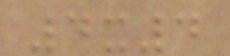4x4
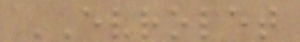EVROLET
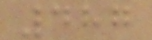487
